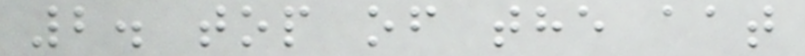2. top of the aat
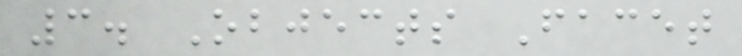3. Objects Facet
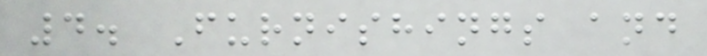4. Furnishings and
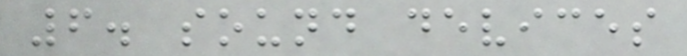6. sound devices
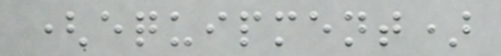(equipment)
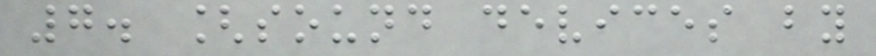7. [sound devices by
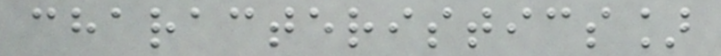characteristics]
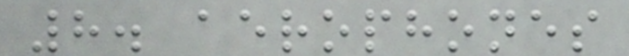8. aerophones
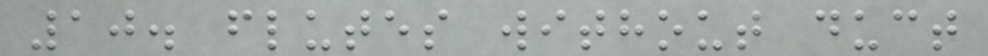10. flutes without duct
